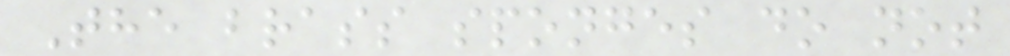The brass sponges do not
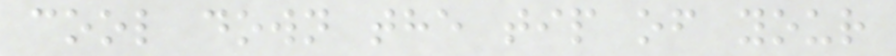cool down the tip of your
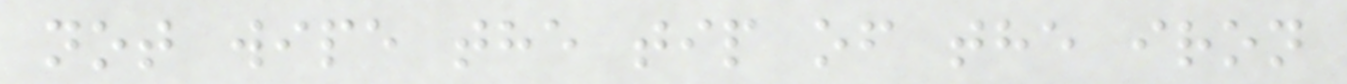not wipe the tip of the iron
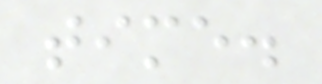time.
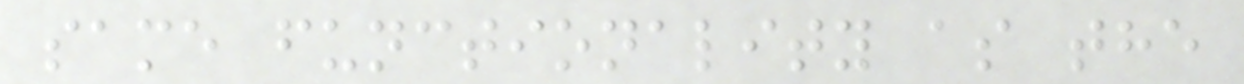same functionality as the
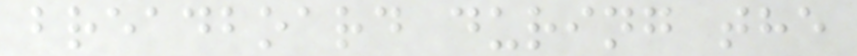breadboard during the
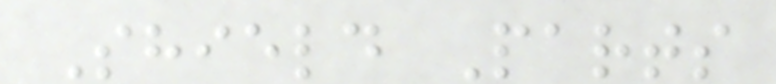Shield Parts
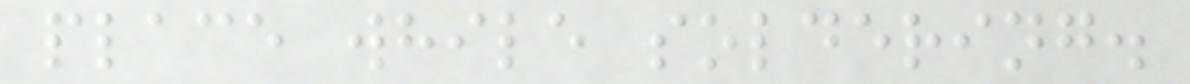place while soldering.
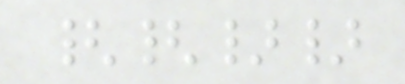{{}}
